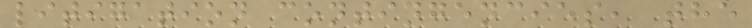litigation contingencies, the
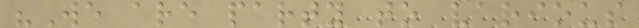"We are party to various
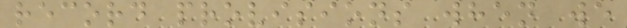record provisions when we
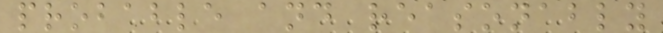probable and reasonably
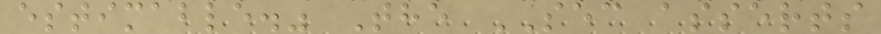estimable." The SEC asserts
